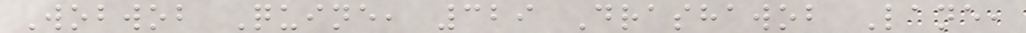Wobwob Quine, 329 Drashawob Lane,
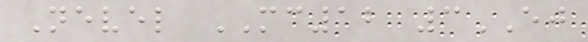Nevel MC12 3EJ
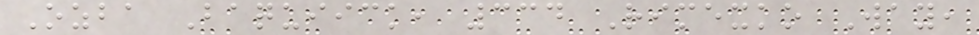Ozba Baquiick, 334 Rimexko Way,
